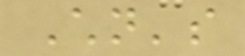Children's
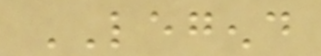LEGEND
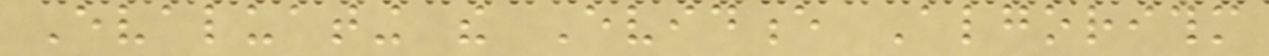Evaluating the Evidence Algorithm
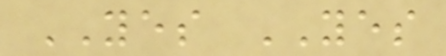YES YES
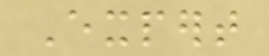Expert
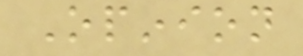Opinion
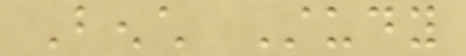Bench Study
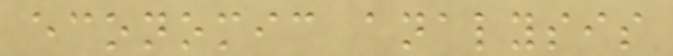economic analysis
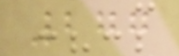277
